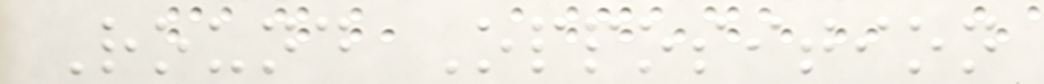Round Opposition
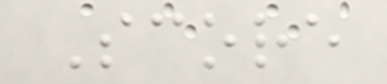Score
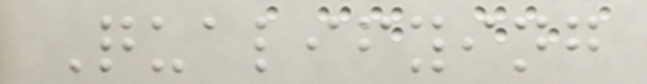Qualifying
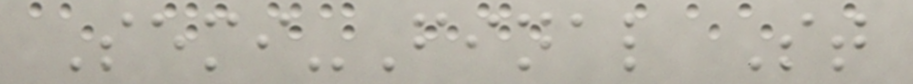Semi-Final St
